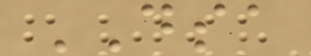DSA
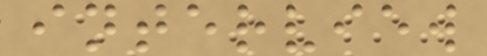interview
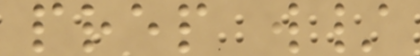prep w/
